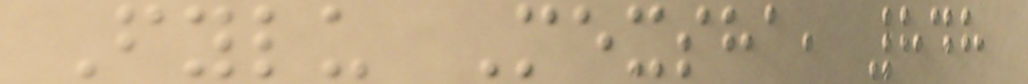Fylu Mexsha, 848
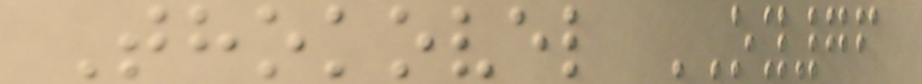Thokovel OY76
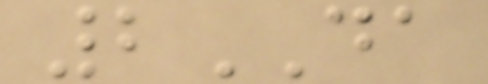2DA
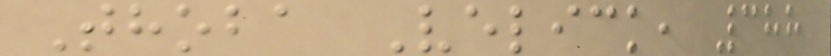Thoba Velick, 388
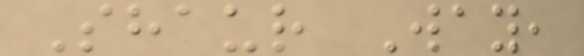Shaur Way,
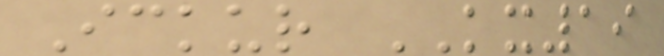Ickur KX19
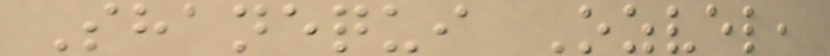Shanequi Ozvel,
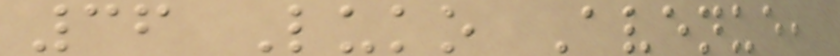36 Luko Avenue,
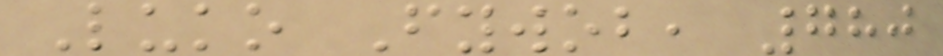Luko Fywob, 780
